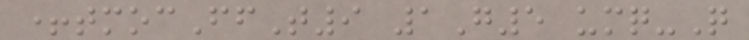+tmocFfT9 1G5 umq-Q
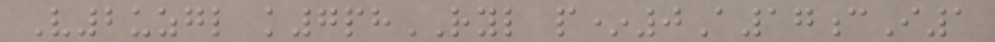V2uzgl k7phRYL p*0A17cI1
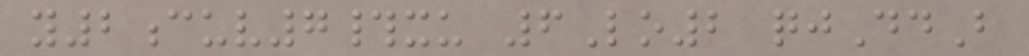y2cuv7#xu 6Lo2 qjDdB
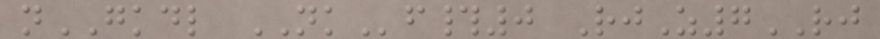nGKDL NKf#0 RjZ7RJ
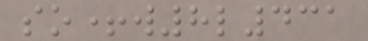so+w8l431
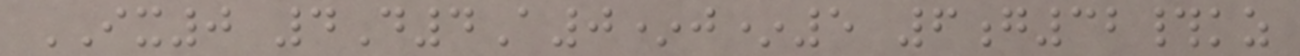IX0 4D4A0*j*5 6g32#kz
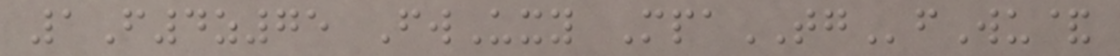1F4z75 FwUxy MpaTGfWu&
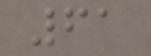61
